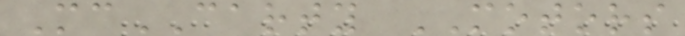McCARTY MOTORS
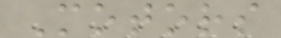Motors
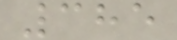385
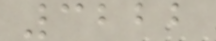3222
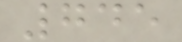745
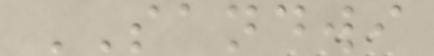SANDWI
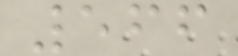566
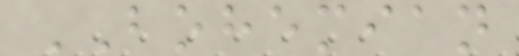BOHEMIAN
